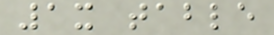1x table
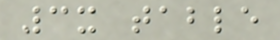3x table
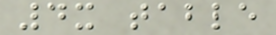4x table
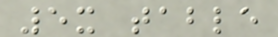5x table
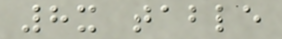8x table
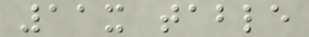11x table
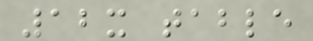12x table
